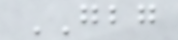GBG
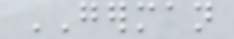GERMAN
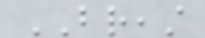BREAST
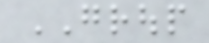GROUP
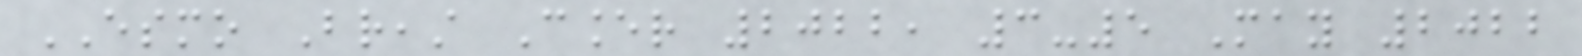ESMO Breast Cancer 2022, 3-5 May 2022
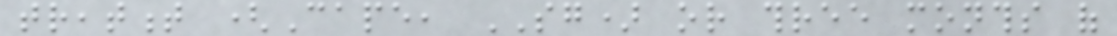treatment (Cape, SG) or three months of
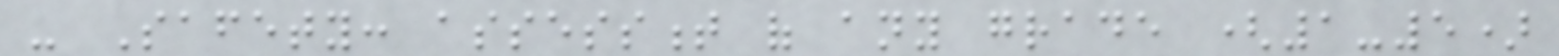- Safety: assessment of any grade (1-5)
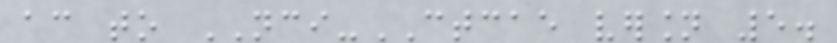according to NCI-CTCAE version 5.
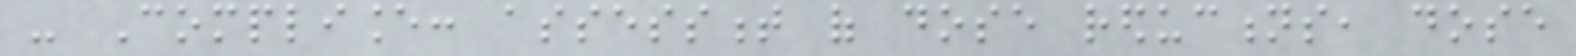- Compliance: assessment of dose reductions, dose
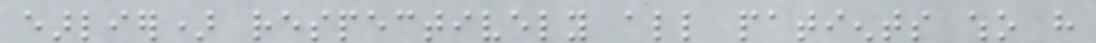earlier) respectively all patients who have
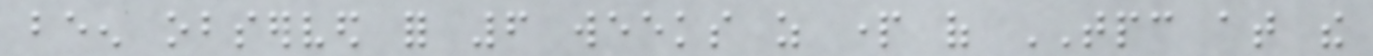been observed for 6 weeks as part of TPC at the
